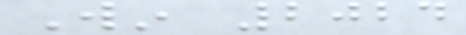Win 2024
